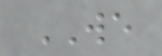WE
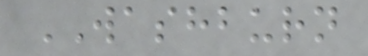WASHBURN
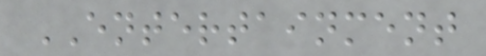ENTERTAINMENT
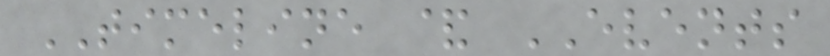TIMELINE & EVENTS
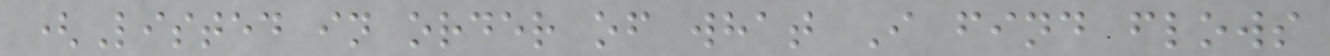(Listed in order of what I find flows
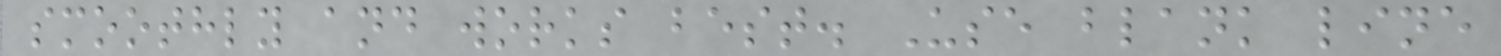smoothly and works best. Use blank line
